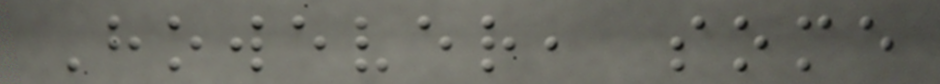However, some
